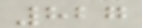827
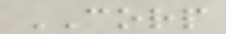CORP
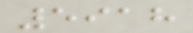5918
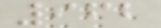962
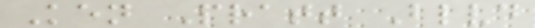Ken Pratt Blvd
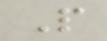P
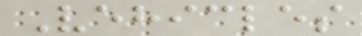Vehicles
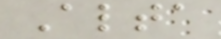Alta
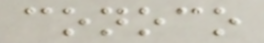conoco
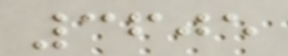3605
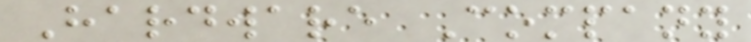Hardware Company
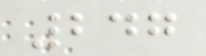247
